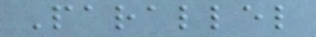Parallel
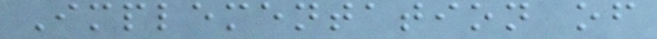Implementation of
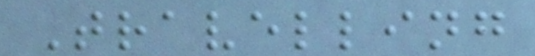Travelling
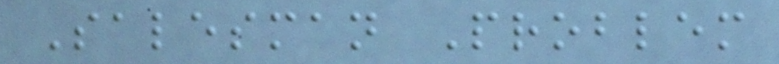Salesman Problem
